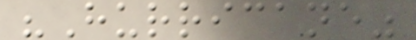"Hurricane"
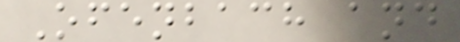Ofenbach and
